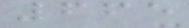665
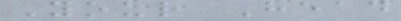Your Head
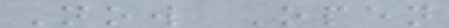Now Open
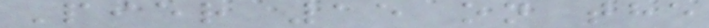Pier 15 on the
